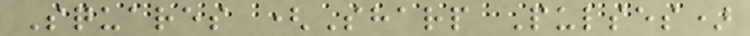Squares (Sharp Pulses)
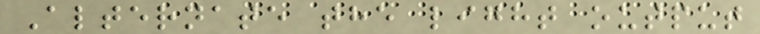Alternate the light output
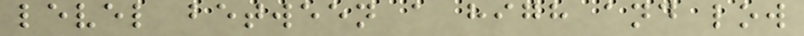level between a high and low
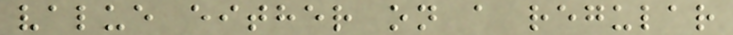value either on a regular
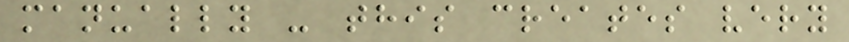manually - this creates very
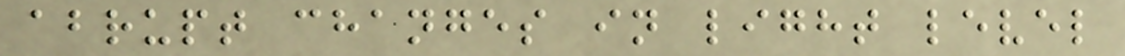abrupt changes in light level
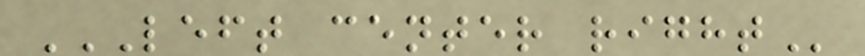LEFT CENTER RIGHT
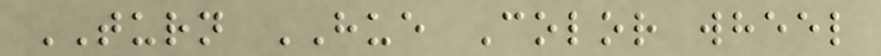TURN HUE Color wheel
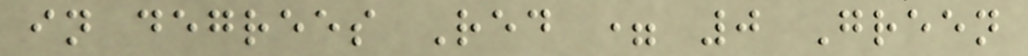in degrees Red = 0 Green
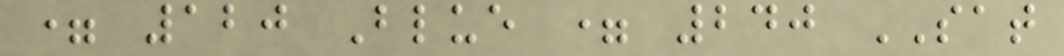= 120 Blue = 240 SAT
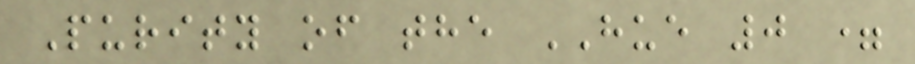Purity of the HUE 0 =
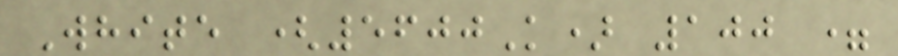White (5600K) 100 =
